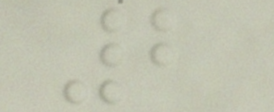2
